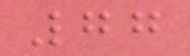77
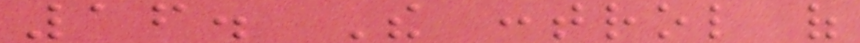16. The control of
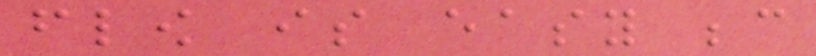flow is easy because
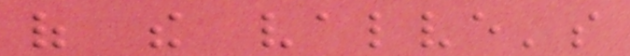of the valve's
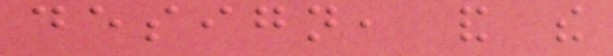design, and the
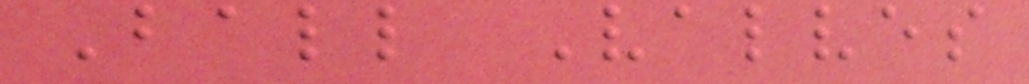Ball Valves
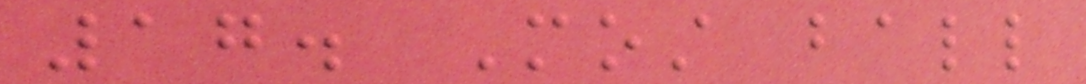17. Most ball
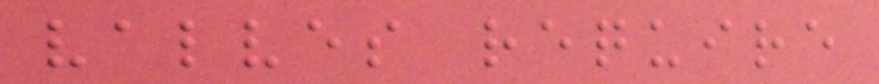valves require
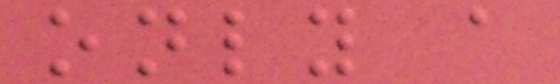only a
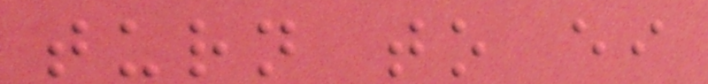turn to either
